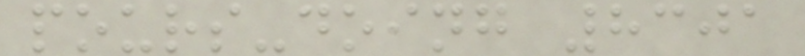pours-doing 8301
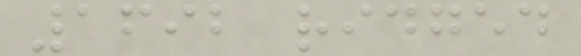1692 ridged
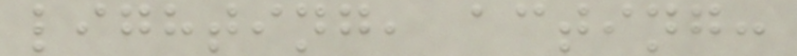lighting, acting:
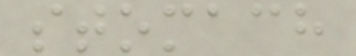stomach
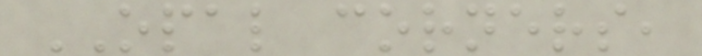OPAL corners,
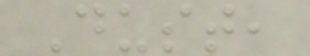Dust,
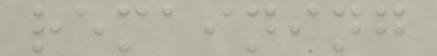remaining
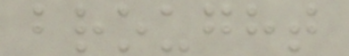brought
